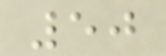50
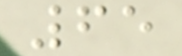65
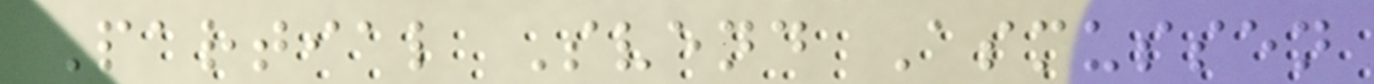Partial Svend Asmussen
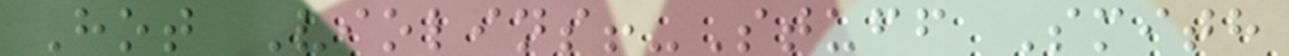Hot Violins!-Stuff Smith
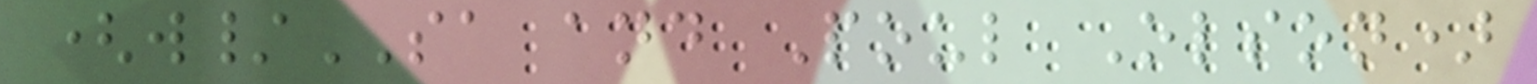(w/SA and Poul Olson)
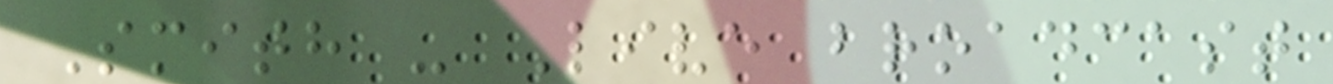Smith - Live broadcast
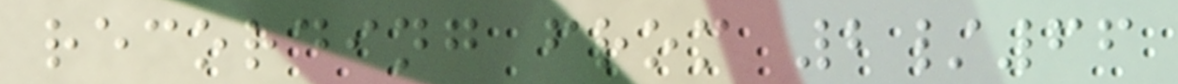recording from 2/66
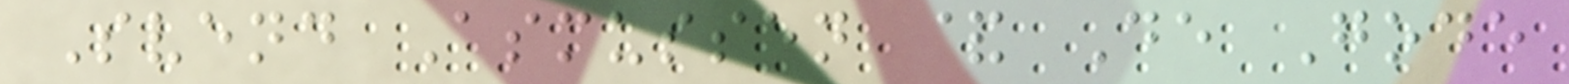Svend Asmussen & De Gode
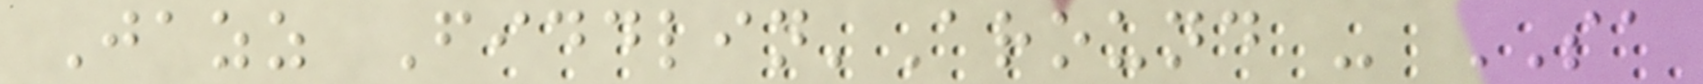Jazz Fiddlin'Around - SA
